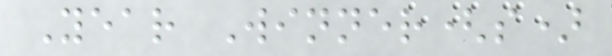Year Winner(s)
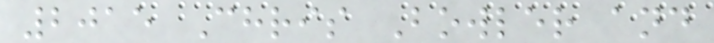2015 Chris Bowler and
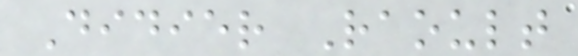Didier Raoult
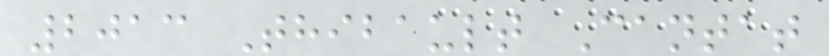2013 Thibault Cantat
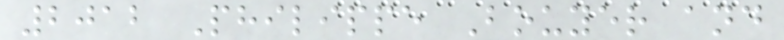2012 Philippe Bouyer and
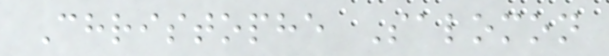Christophe Salomon
